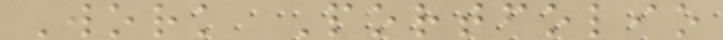Work Portfolio
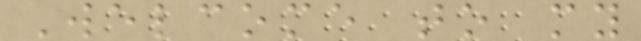Welcome to my
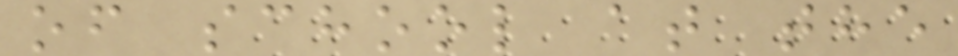of school at the
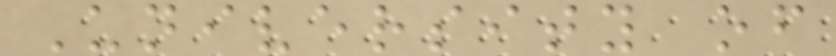University of
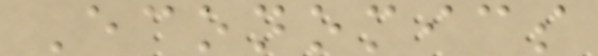Economics
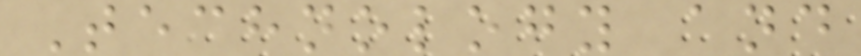Technology and
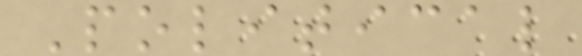Political
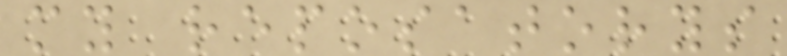my reposatorys
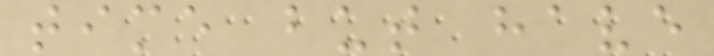time but have
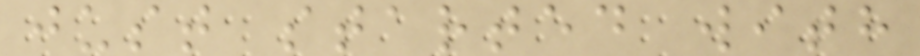just started with
